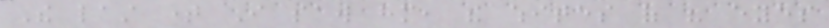The last time I saw him, the whites of his eyes
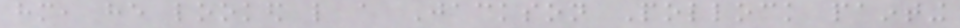him, he looked like a Jackson Pollock painting
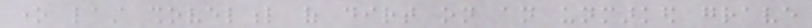one last shovelful of dirt on an unmarked grave
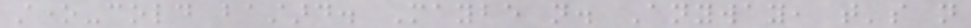stone-cold bastard. Maybe not. Anyway, that's not
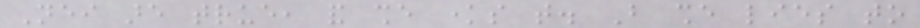Neither are true, and she knows that. But she lies to
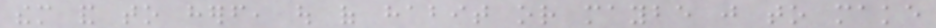them and to herself, out of habit or maybe just to make
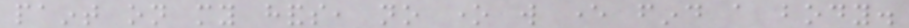paint on my hands, no one will ever find a body.
